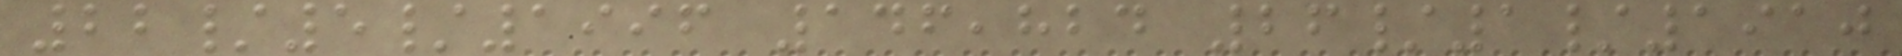22/5/1996 146,824 26/1/1910
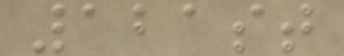121st
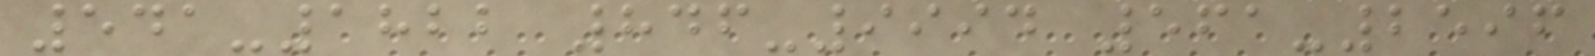541-1822 846-9994 561-2596
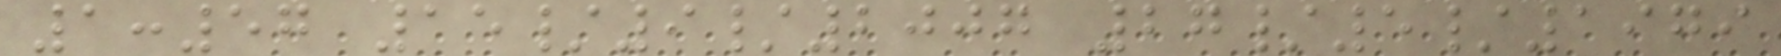1:57 15/9/2007 27/5/1979
